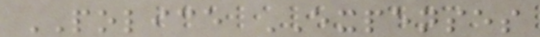POLICE EXPENSES
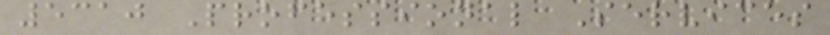5310 Professional Services
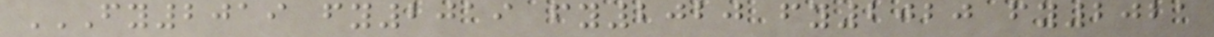FY2019 FY2019 FY2020 FY2020 FY2021
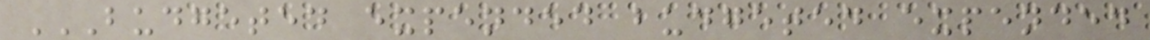BUDGETED EXPENDED BUDGETED EXPENDED
